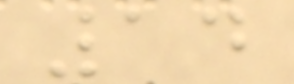14
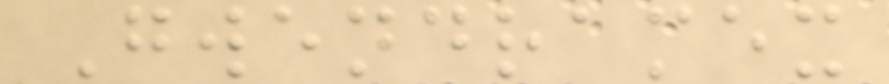Gwendramex
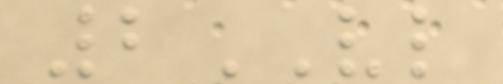2VL
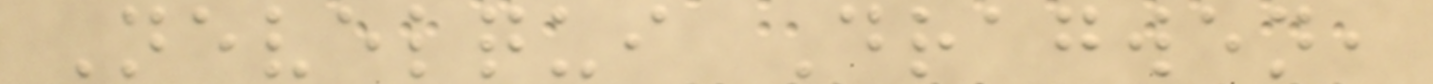Nevelqui Dragwen,
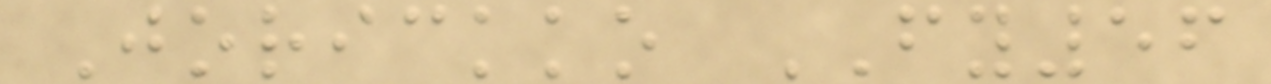Jorickko FY56
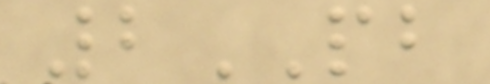2PB
